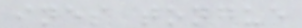ines tongue
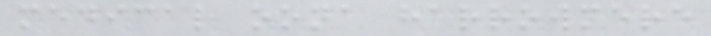medical oona harrowmere
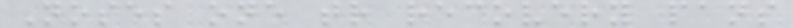Noses one tr recovery pans
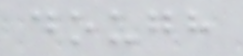dough
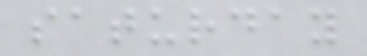saturday
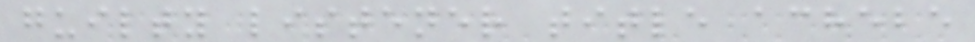guilty listener title achebe
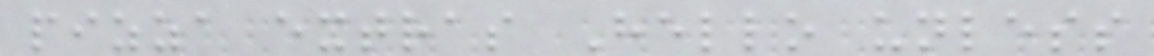pizza extras Hello unless
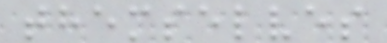themselves
